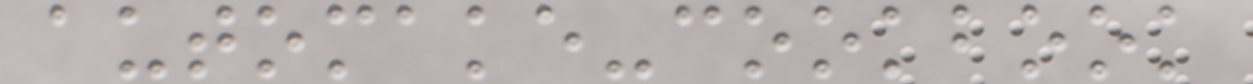automake-cookbook
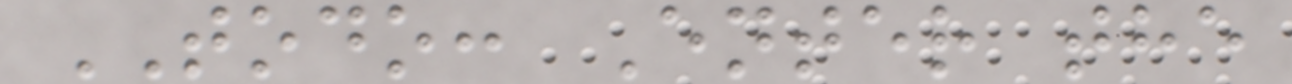TODO: Enter the
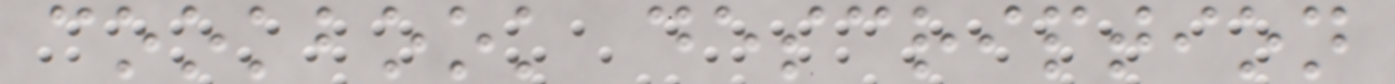cookbook description
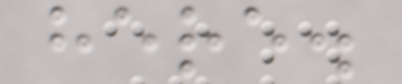here.
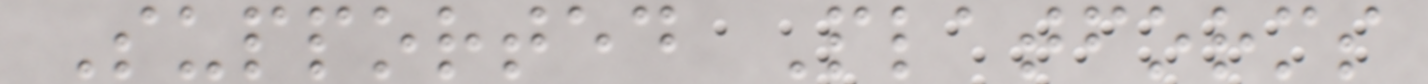Supported Platforms
